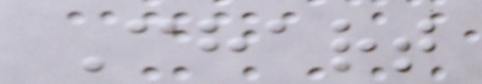Chart
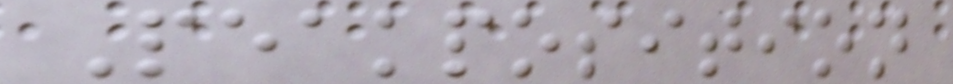Peakposition
